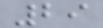29
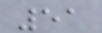51
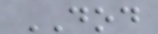DOD
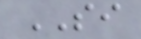SI
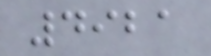4921
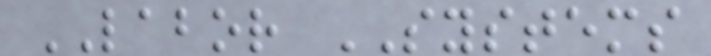LABOR SYSTEMS
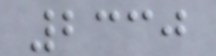2330
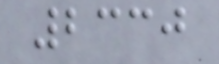2330
